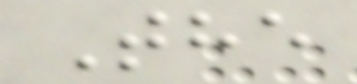The
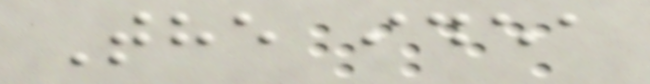The idea
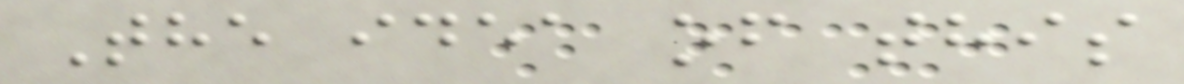The idea of this
